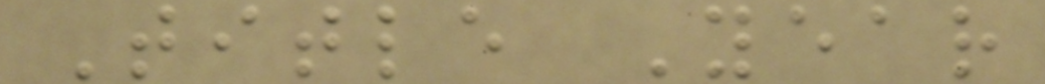Title Year
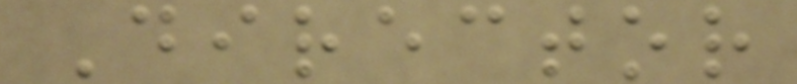Director
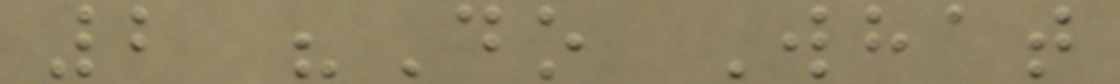2 "Do What
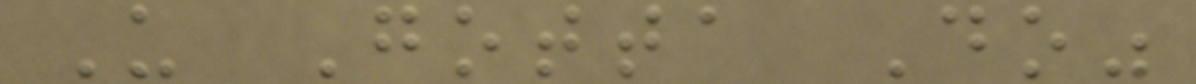U Gotta Do"
